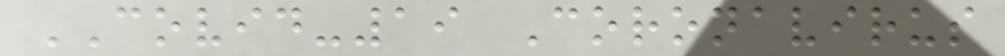COVID-19 Coronavirus
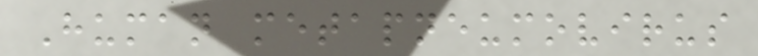Human metapneumovirus
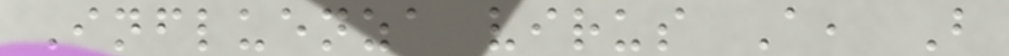Influenza virus A, B
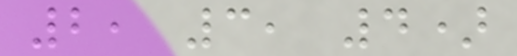2, 3, 4)
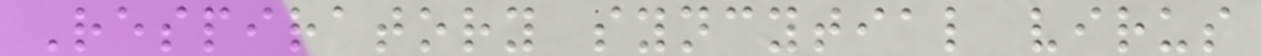Respiratory syncytial virus
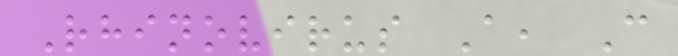Rhinovirus A, C
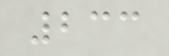233
